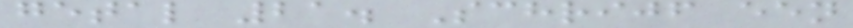getal 21. Schrijf een
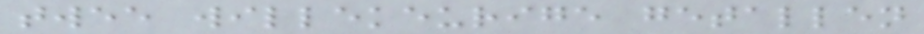twee willekeurige getallen
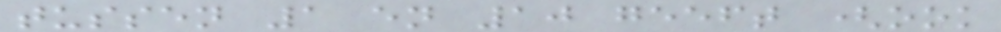tussen 1 en 10 geeft (ook
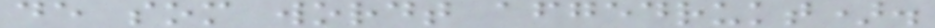de som wordt afgedrukt).
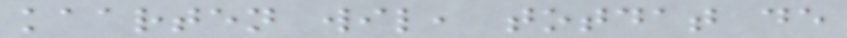kaarten wil, totdat de
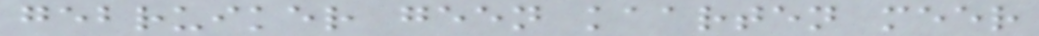gebruiker geen kaarten meer
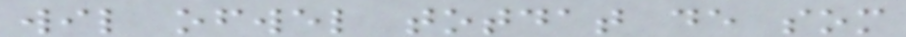wil ofwel totdat de som
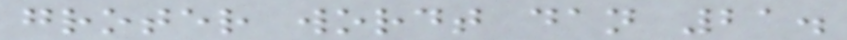groter wordt dan 21.
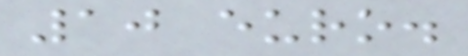10 euro.
